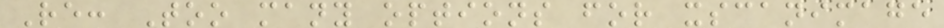Re: Too many options for xscanimage
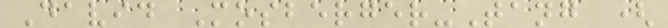David Mosberger-Tang (
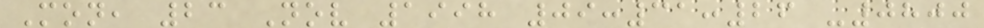Mon, 23 Nov 1998 09:31:26 -0800
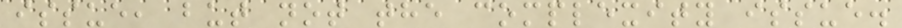issue, but not the complexity issue.
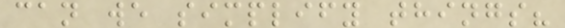can we simplify things?
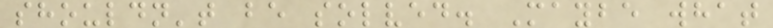shouldn't be solved. Maybe what
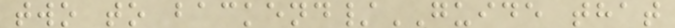two to backend/GUIDE that
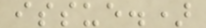issue.)
